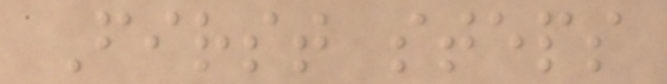First steps
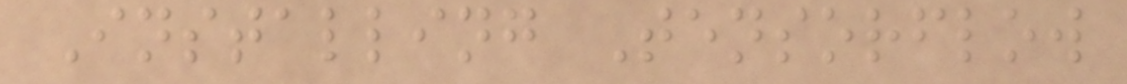Installing Tensorflow
